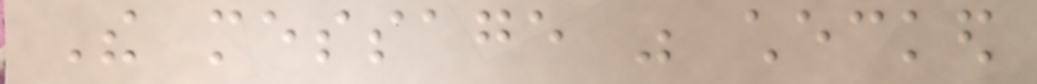The message was checked
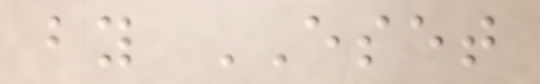by ESET
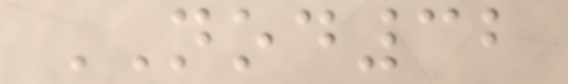NOD32
